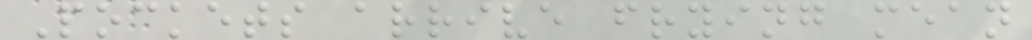Pockets arrive frying mean
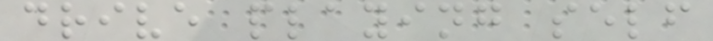drive playing self
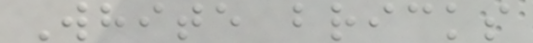White bricks
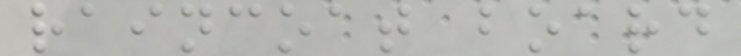raincoat board
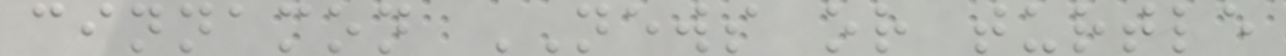cinnamon NEWS or turtle
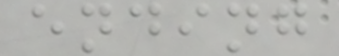ending
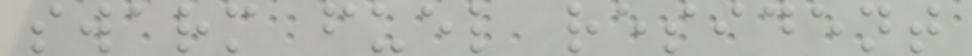swarm fuel resident
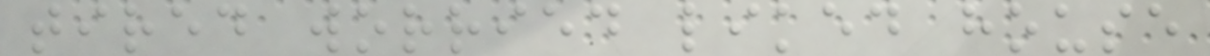tired worried liked house
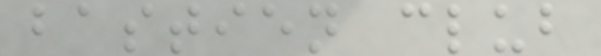bastien club
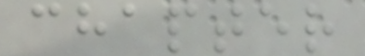chapter
